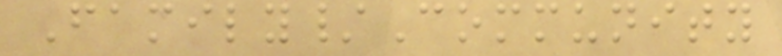Family/Community
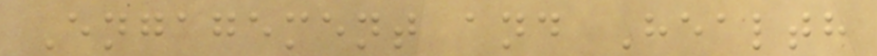Engagement and Health
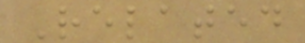Related
